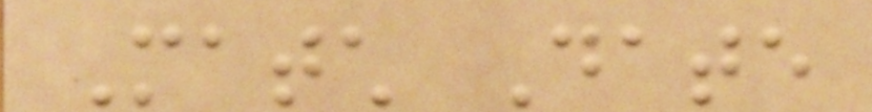Match Date
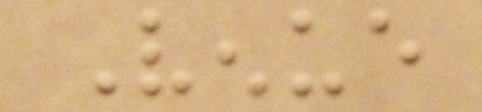Venue
